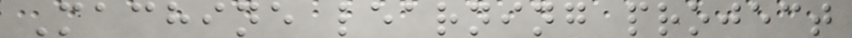Machine learning project
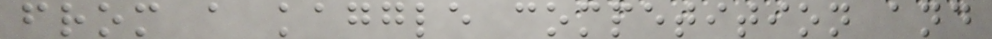from a kaggle competition and
